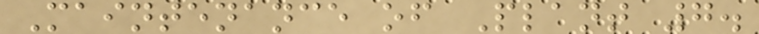Maintenance of Plant 7.
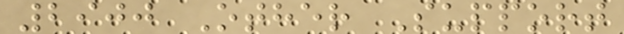2900 Other Support
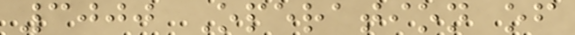3000 Operation of
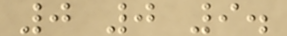0 0 9.
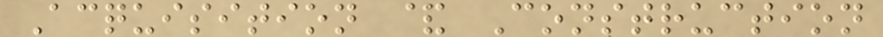Acquisition & Construction
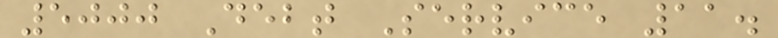5000 Debt Service 11.
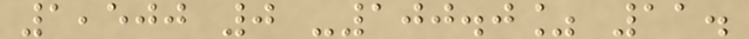1,500 0 -100.0% 11.
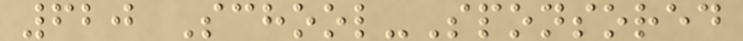620 School-Sponsored
